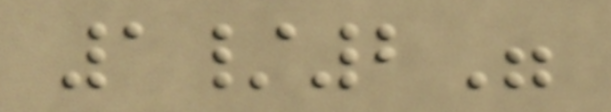1/2"
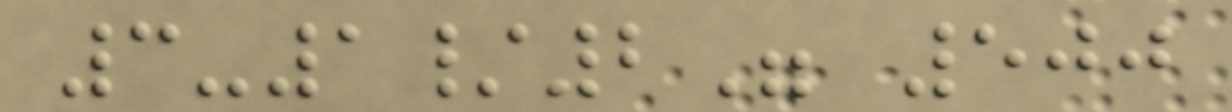3-1/2" 500
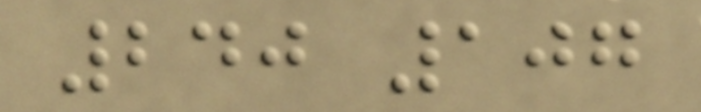240 107
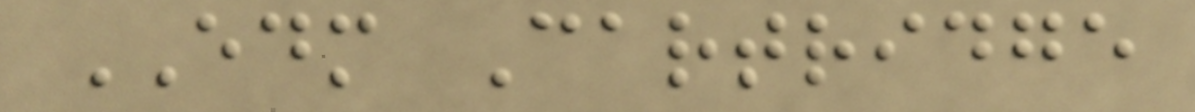EDM Cartridge
